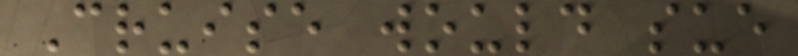Cruise would sue
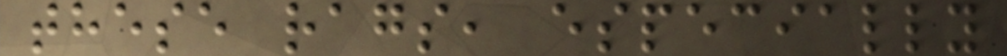these rags, especially
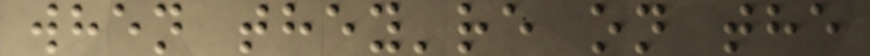when they're on the
